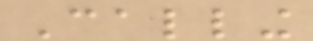Calling
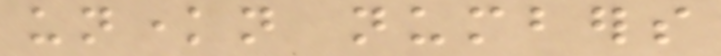unknown numbers
